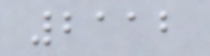2112
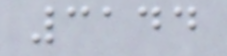3144
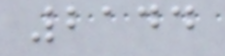2144
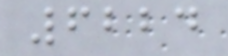6224
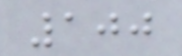100
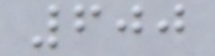600
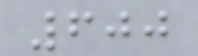600
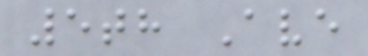5th Ave
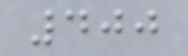400
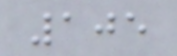105
